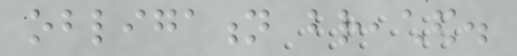obligation breached.
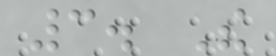3. The
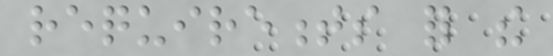requirements for the
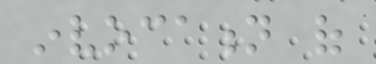invocation of
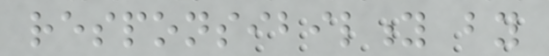responsibility by
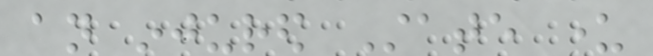an injured State under
